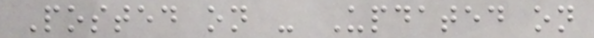Posted on - Updated on
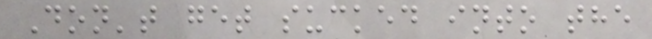Don't get sucked into the
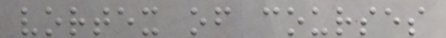vortex of courses
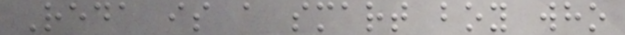Reda is a smart boy who
